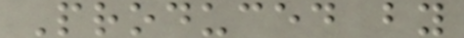Produced by
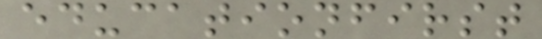educationfirst
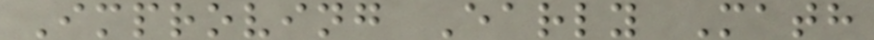Improving Early Math
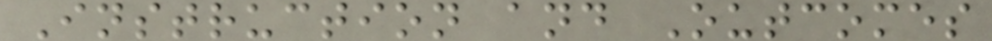Instruction and Outcomes
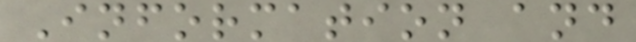Information and
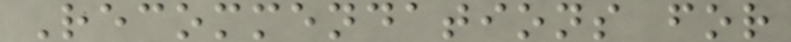Recommendations for
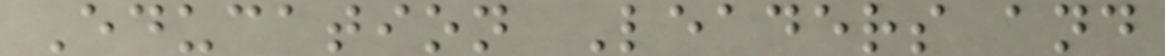Education Leaders and
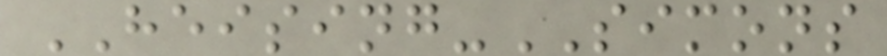HEISING-SIMONS
